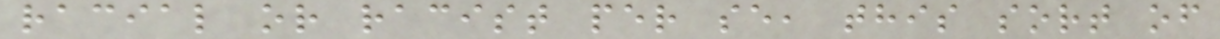racial or racist per se, this sort of
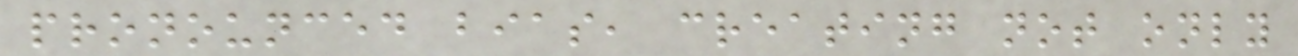pronounced bias, creating not only
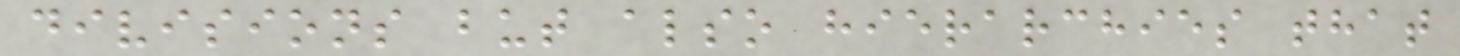divisions but also hierarchies that
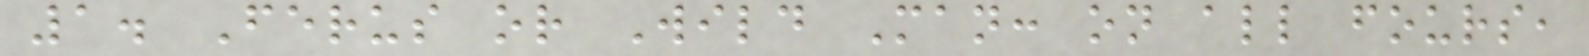1. Ferus or Wild Man: on all fours,
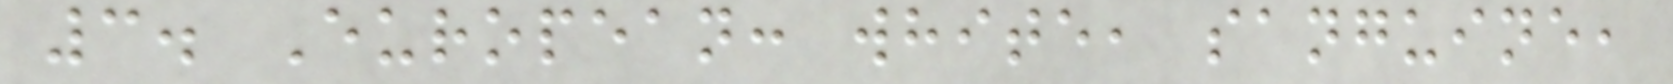3. European: white, sanguine,
